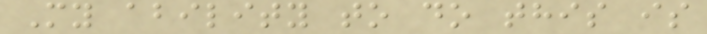My ability to do this is
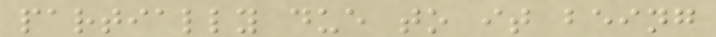partially due to it being
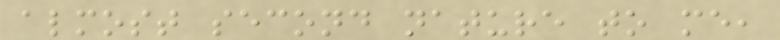almost second nature to me,
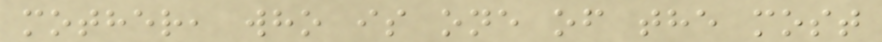mother, who is one of the most
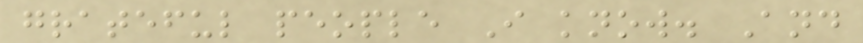grateful people I know. And
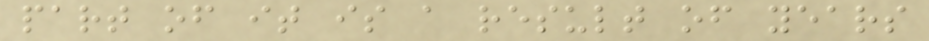part of it is a result of years
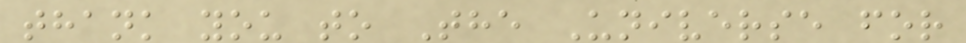thank you to The Universe for
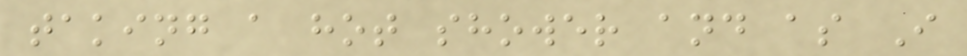taking a hot shower and as I
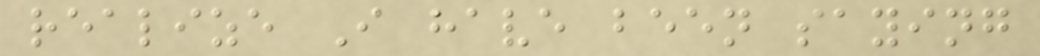realize I have been saying
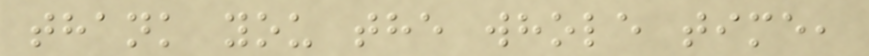thank you the whole time,
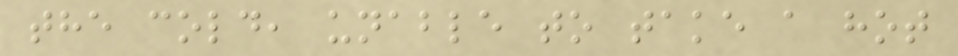the cold, unable to take a hot
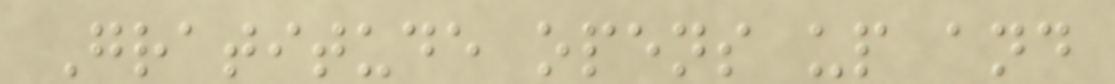Gratitude opens up and
